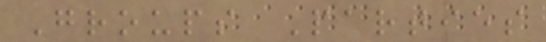Groups Parties
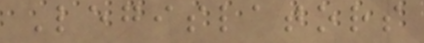Legislators
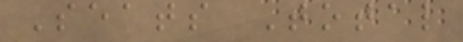Seats Total
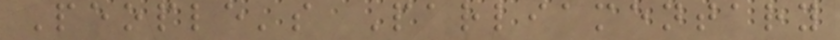People's Parliamentary
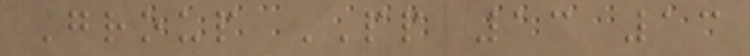Group PP 13 13
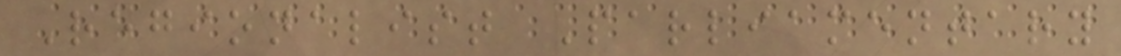Regionalist Parliamentary
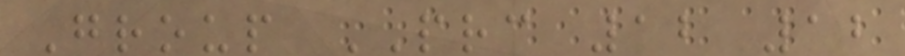Group PRC 12 12
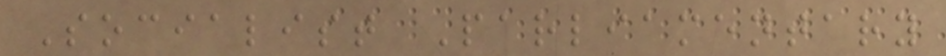Socialist Parliamentary
